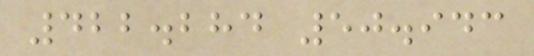422.284 50.943
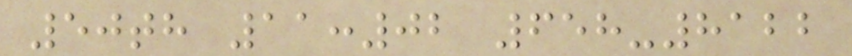50th 11:02 658-8122
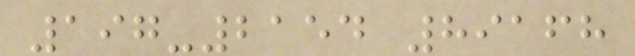197-2154 89168
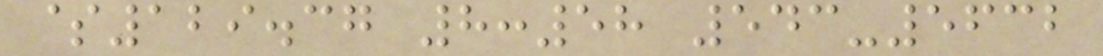$129.37 8:58 543-5632
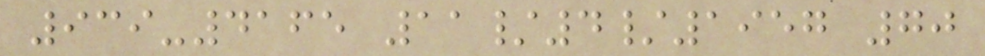939-4165 11/4/1957 70
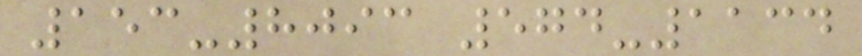153-8093 574-1134
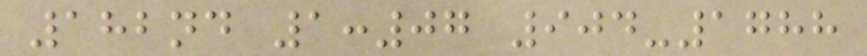182nd 1:07 904-1788
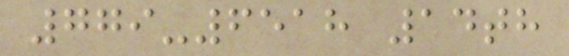779-6518 14th
